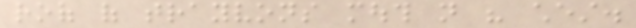roof of trayvons mouth not his chest.
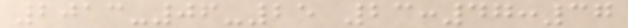2013-06-25 23:47:37
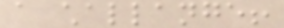a challange!
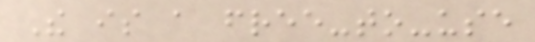The is a free-to-use
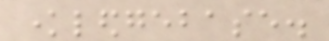knowledgebase.
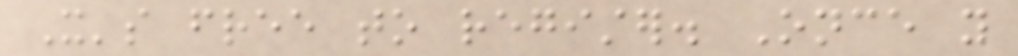It's free to register. Once you
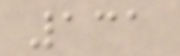131
